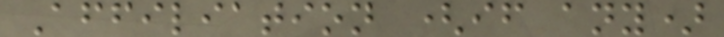Affiliation (if any)
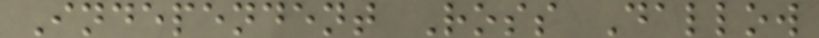Independent Ross Dallow
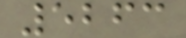5263
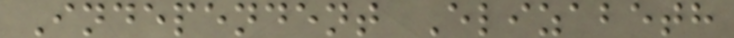Independent Elizabeth
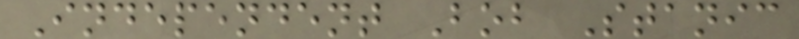Independent Bob Stanic
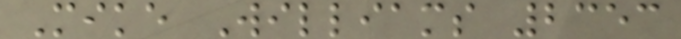Mike Williams 2353
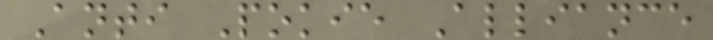Anti Pokie Alliance
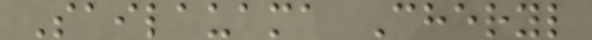Sailauama Cheryl
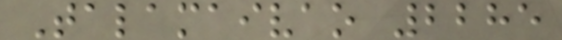Talamaivao 2285
